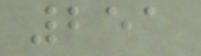251
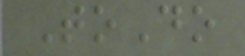ToDo
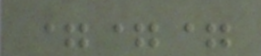===
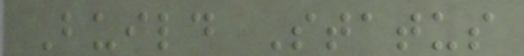Build Status
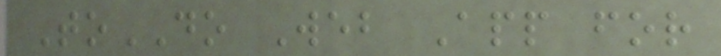ToDO Web App for
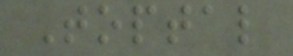Toptal
